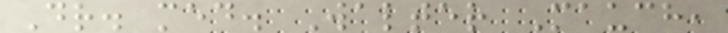Dr. med. Walter Mauch,
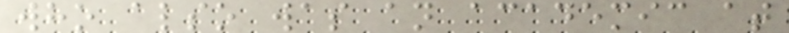who also was an academic at
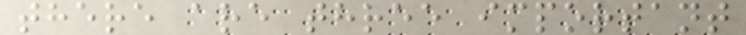there are three important
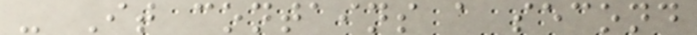- It contains a second
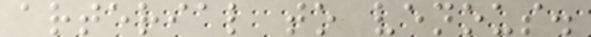arterial to venous.
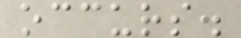occurs.
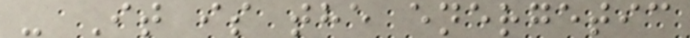- It is the energetic
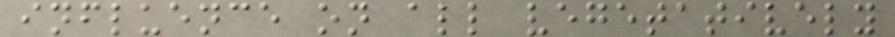influence on all vegetatively
